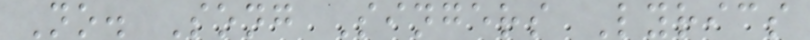No. Song Singers Lyrics
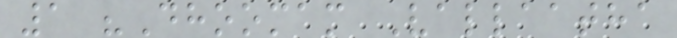1 "Dhoomam Vallaatha
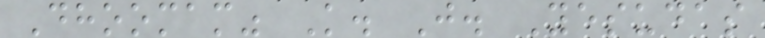Dhoomam" K. J. Yesudas
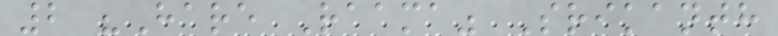2 "Hare Raama" Srikanth
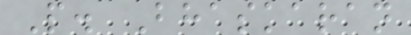P. Bhaskaran
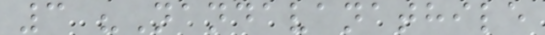3 "Nandavanathile
